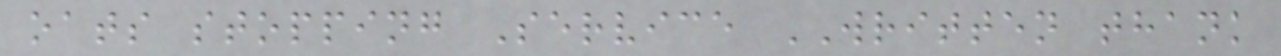oats stopping Service WRITTEN thank
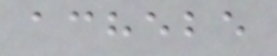achebe
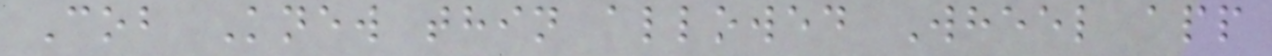Cob Knew thin allowed Wheel app
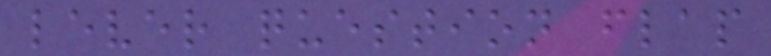lever question flap
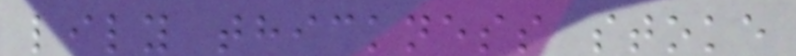lily thickness stoke
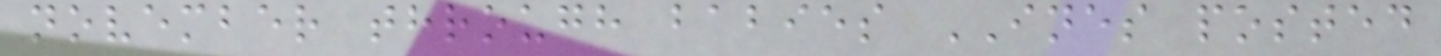november through babies INES posted
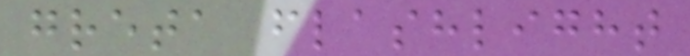greta flashlight
